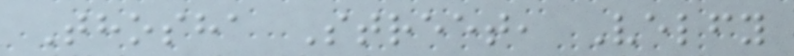Thosha Street, Velfy
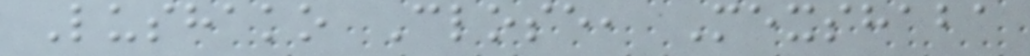Lushako Close, Mexshaba
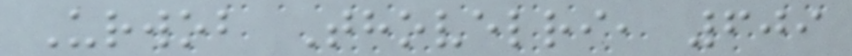Urwob Thovelri, 609
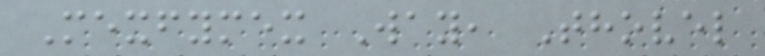Mexfymex Way, Thovel
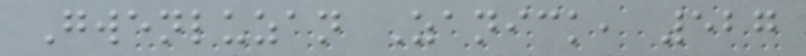Gwenluzan Zanick, 527
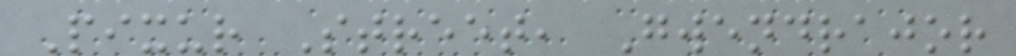Pixur Street, Gwendrajor
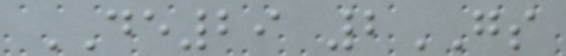DE29 2GS
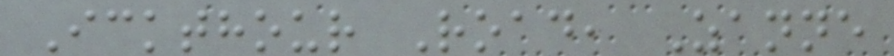Ickthour Road, Zanne
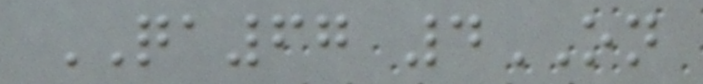QA67 4ON
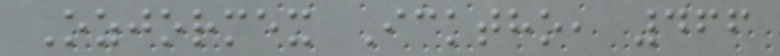Ozjormex Icktho, 466
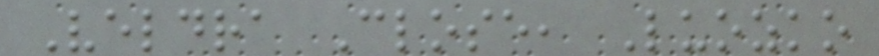Veldra Close, Luozko
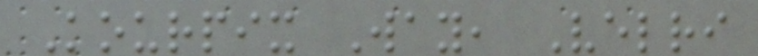Kourpix Way, Velri
